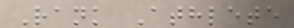Rank Athlete
